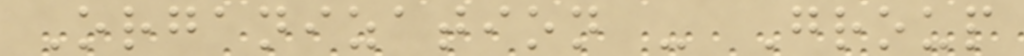Organization - Group
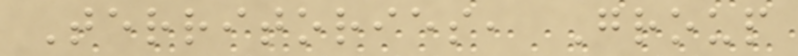Territories, Group
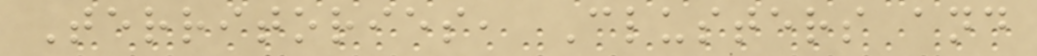Territories, Clusters and
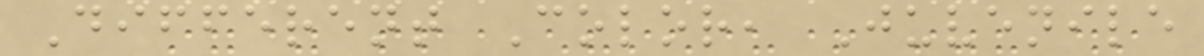Different Color, Juvenile
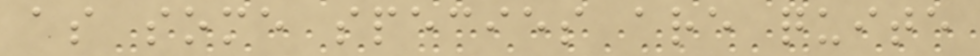as some species are quite
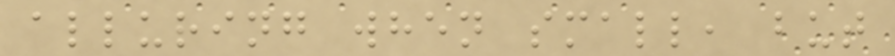alluring when small, but
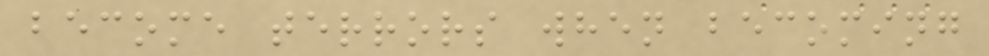become terrors when becoming
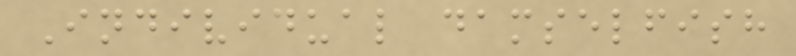Individual damselfish
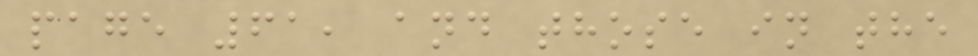page 61, and those in the
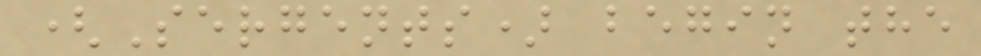(Sergents) begin the
